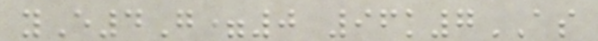yE4G=0 96k7AS
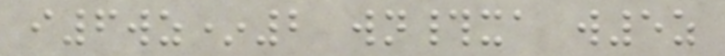i6wz*2 wn#xa w5z
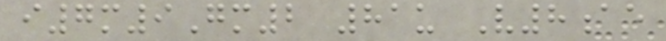i7m9Gm2 81u V8ae
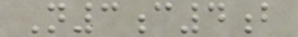N3c4b
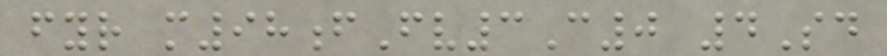fyr m98fFv3C0 4Sd
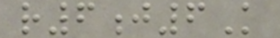r6j6K
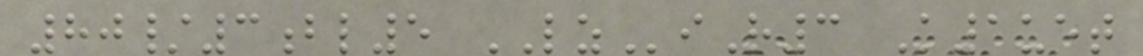80/3bl5 LZiR3 K1uet
